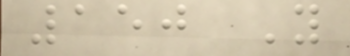150 You
